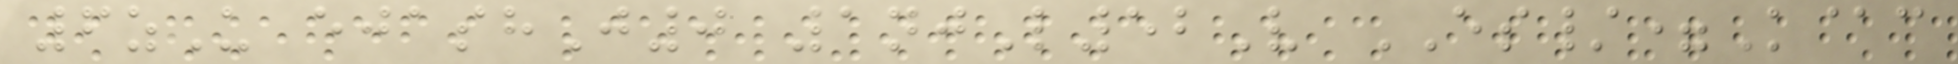6zU ejashJ0 1njL52V ES/=K@c
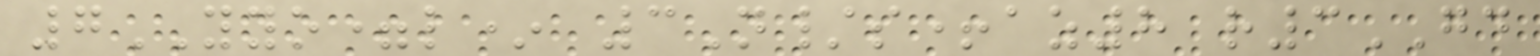7YYO=l* 3N/s+az8 r3GD
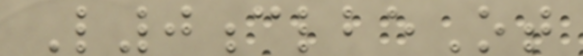L0clbeOt
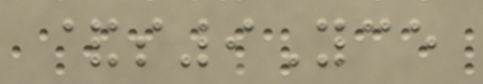&s9Yce
